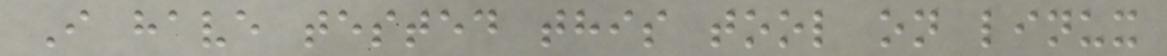I have tested this tool on linux
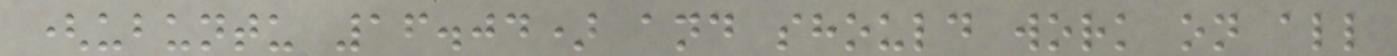(ubuntu 16.04) and should work on all
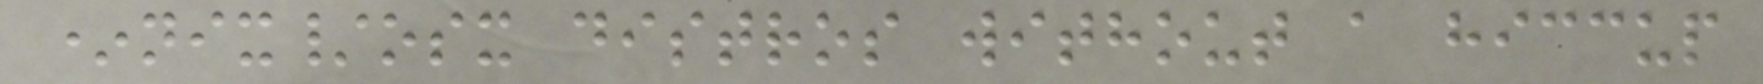*nix/osx distros without a hiccup
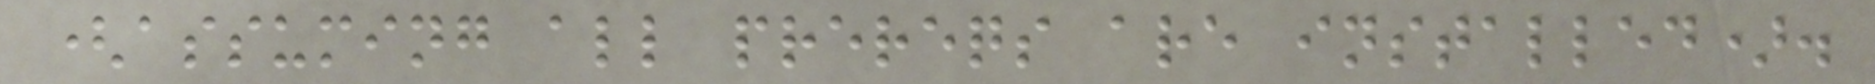(assuming all prereqs are installed).
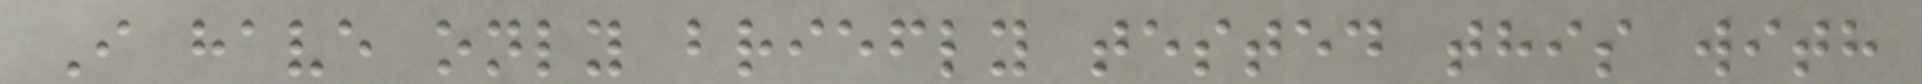I have only briefly tested this with
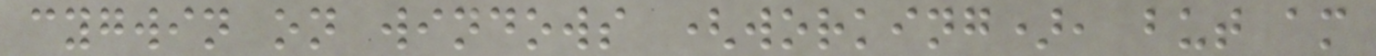cygwin on windows (working), but am
